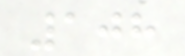108
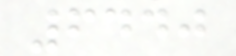6440
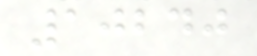10240
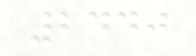2440
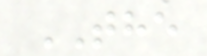THE
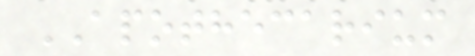APOTHECARIUM
